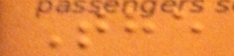The
